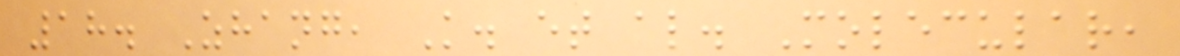18. Zhang, K. et al. Molecular,
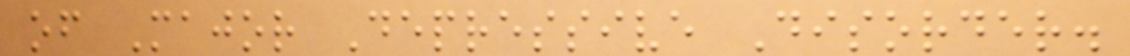of Major Depressive Disorder.
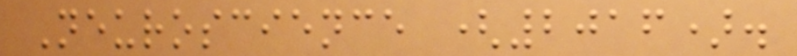Neuroscience (2016).
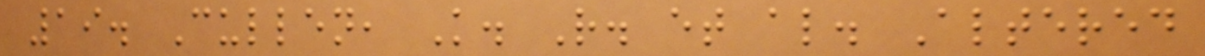19. Cullen, K. R. et al. Altered
